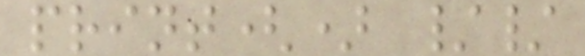print() //
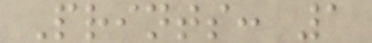Prints: 1
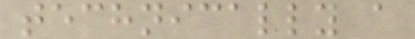technically a
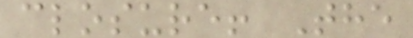closure! The
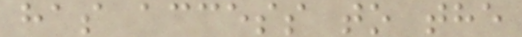has access to the
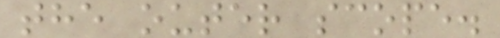the outer scope.
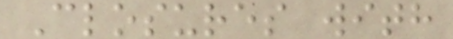Closures with
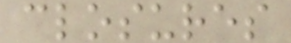closures
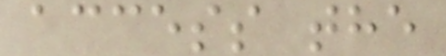access the
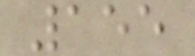155
